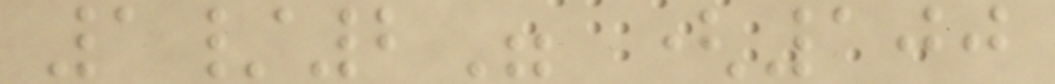1/2" (100
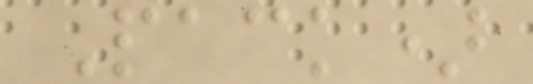Pack)
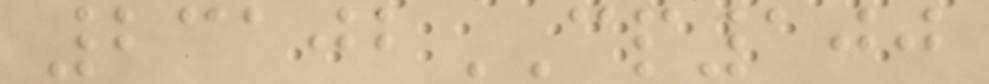23102CP100
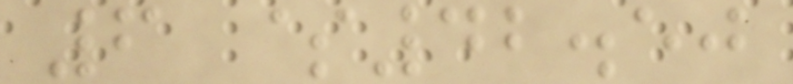6 $42.50
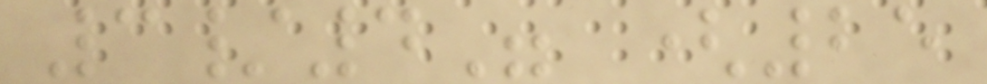3/4" (25
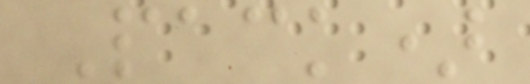Pack)
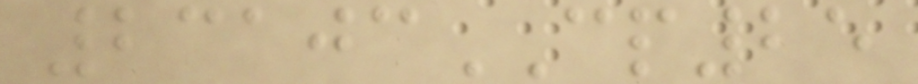23103CP25
